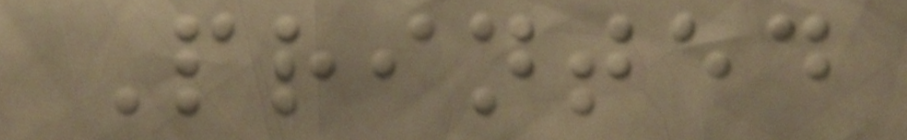Printed
